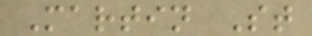Martin St
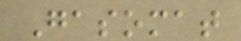Gasomat
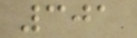301
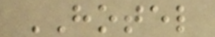HOTEL
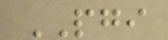PGI
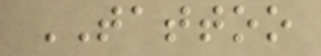TATTOO
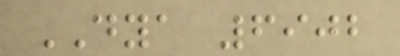DYA 6902
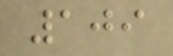109
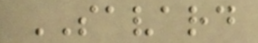SAVARD
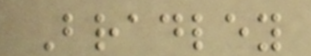Bradley
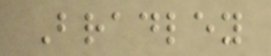Bradley
